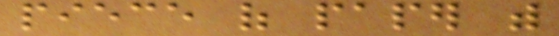piece of paper with
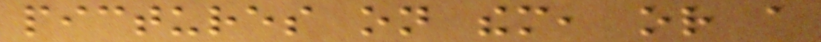pictures on them, or a
